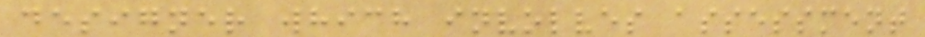designer which involves assessment
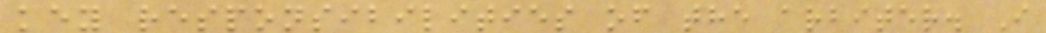key responsibilities of the arbiter. I
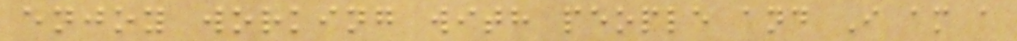enjoy working with people and I am a
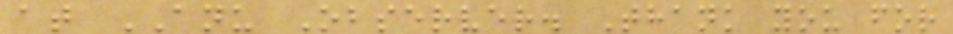at ANU Observer. Thank you for
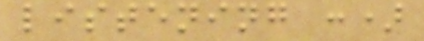listening :)
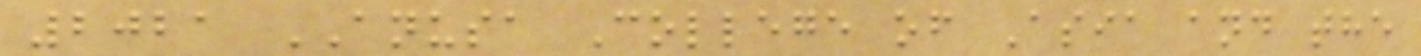2021 ANUSA College of Asia and the
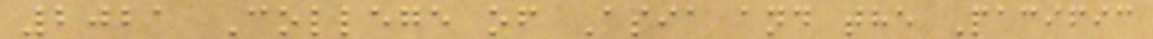2021 College of Asia and the Pacific
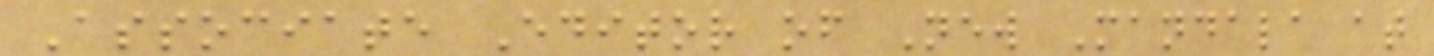Associate Editor of New Mandala at
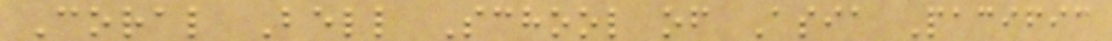Coral Bell School of Asia Pacific
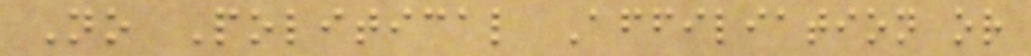No Political Affiliation or
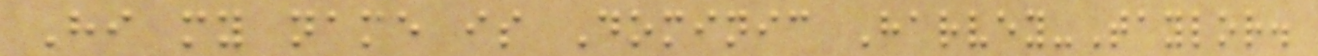Hi my name is Dominic Harvey-Taylor.
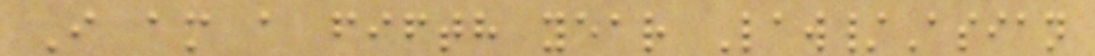I am a fifth year Law/Asian
